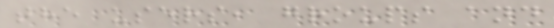the users, groups and
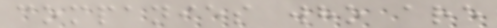companies who are
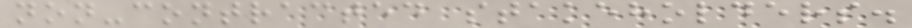non-contracted stakeholders.
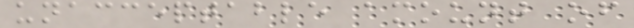unacceptable amount of
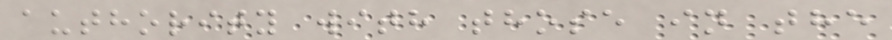authority with those in the
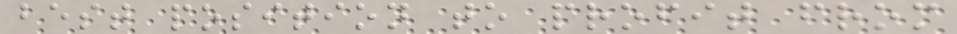best position to profit from
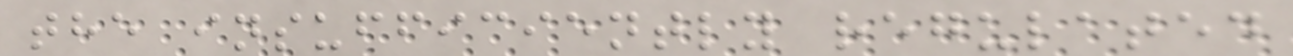the insufficiently regulated
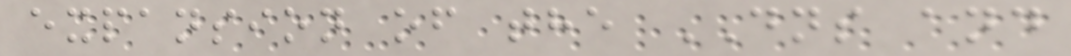expansion of the DNS and
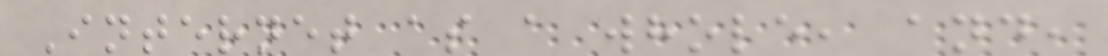Internet as a whole, and,
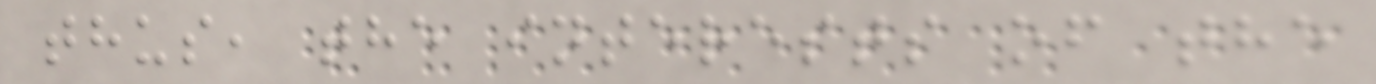thus, the interests of the
